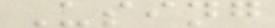Using
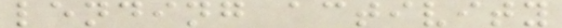lending activity
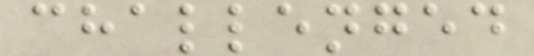challenged
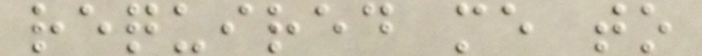required me to
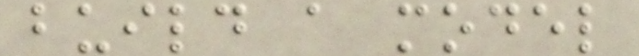build a model
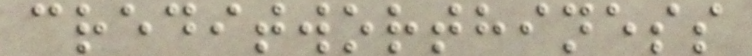creditworthiness
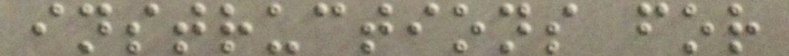instructions for
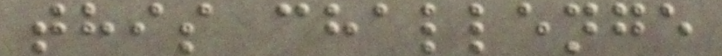this challenge
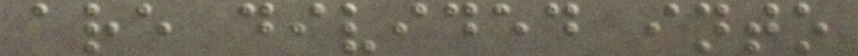are divided into
